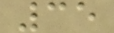35
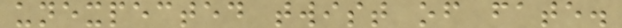unexpected twist of fate.
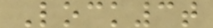Lock3t
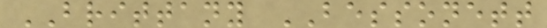BRITTANY BESSONETT
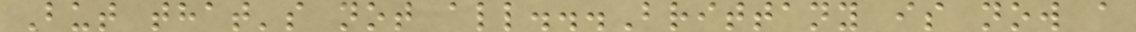But that's not all...Brittany is now a
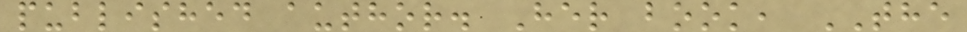published author. Her book, THE
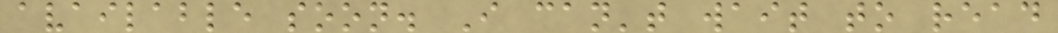available soon. I can't wait to read
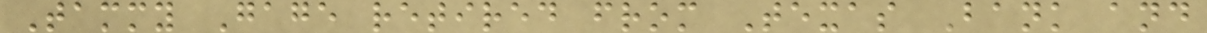Tammy Gage retired from Texas Bank and
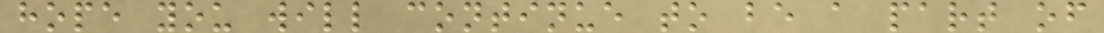hope you will continue to be a part of
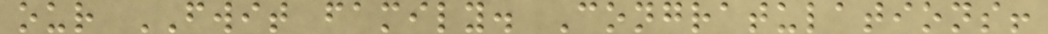our FWIT family. Congratulations!
